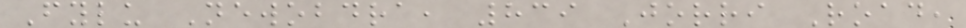Fylu Newobdra, 839 Jorri Road,
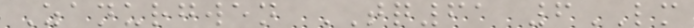Zanurgwen TQ61 6LM
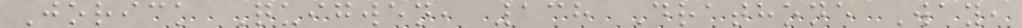Jorick Quigwen, 138 Drathone Way,
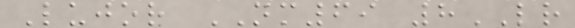Lujor NM69 8LR
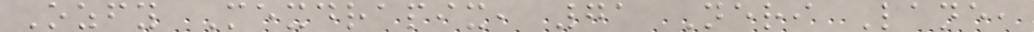Ozfy Mexdrapix, 71 Neri Lane,
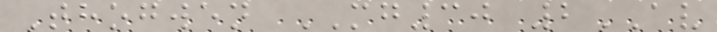Thogwen MG30 2AV
